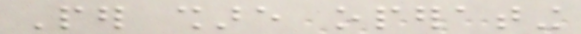Per share operating
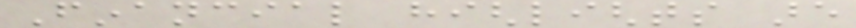Financial highlights are
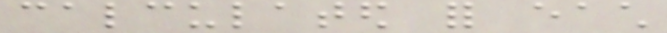calculated for each
